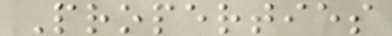Properties
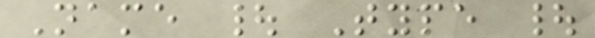Name | Type |
